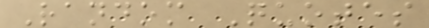Random Quotes
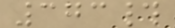373#
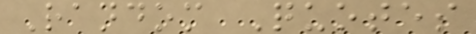Random Quotes
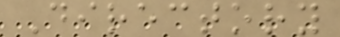Directory
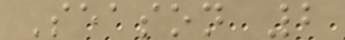Season 2
